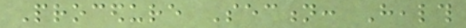Procedure Section: Health
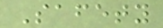Safety
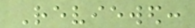Reviewed:
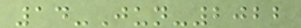14-Jun-2022
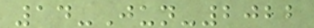14-Jun-2022
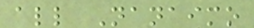all Nanaimo
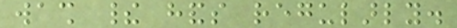wash their hands regularly.
